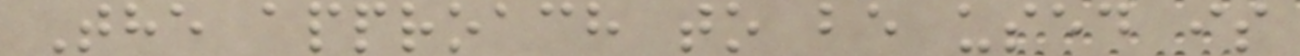The approach to be used is
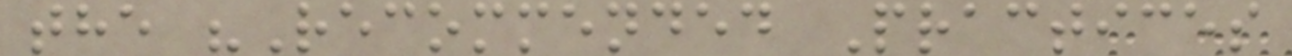the "Recommended Practices
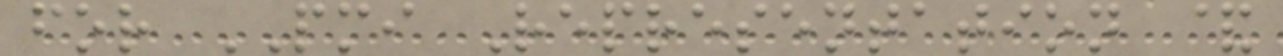for PMI Representation &
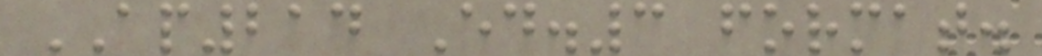AP214 Ed.3 format.
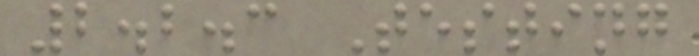2.2.3 Testing
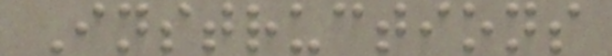Instructions
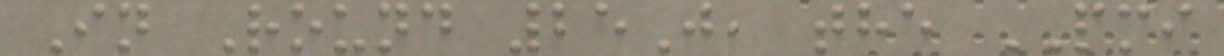In Round 25J, the PMI
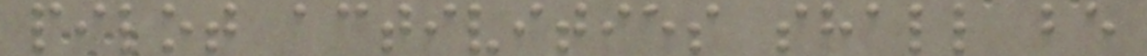pilot activities shall be
